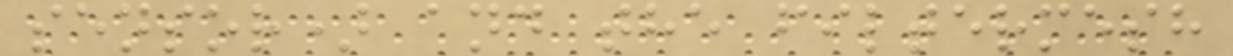sensor) and the filtermesh
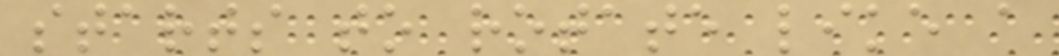starts to rotate like a
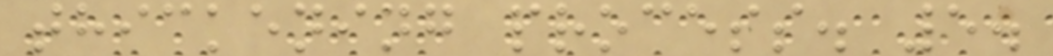thickening process. 5.
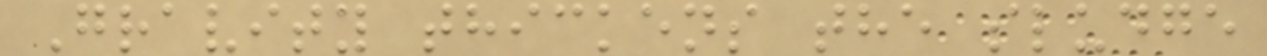Gravity thickens the sludge
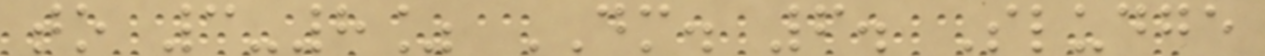to 3-8% DM. 6. Sludge
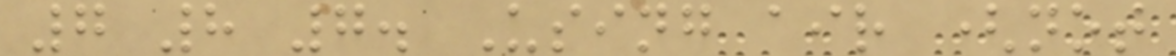7 8 7. Using air (not
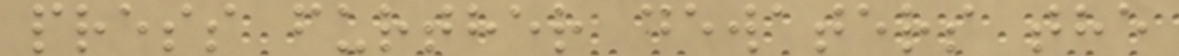press further dewaters the
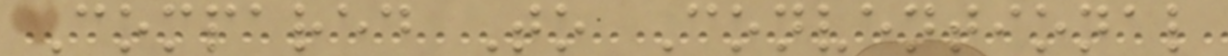Compared To Conventional
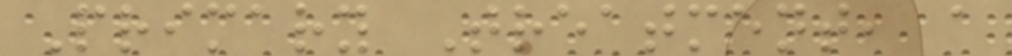Primary Treatment, a
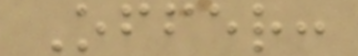Offer:
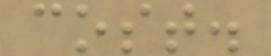cost.
